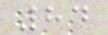84
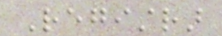Registrar
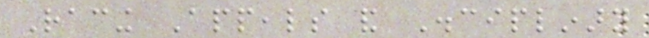Racing Appeals and Disciplinary
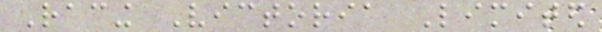Racing Victoria Limited
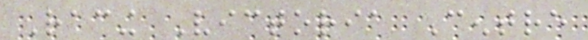Racing Victoria Centre
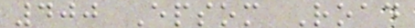400 Epsom Road
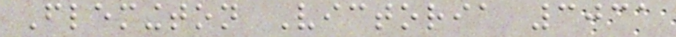Flemington Victoria 3031
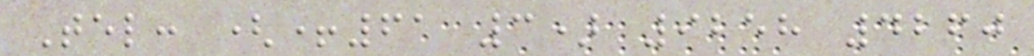Tel: (+61 3) 9258 4260
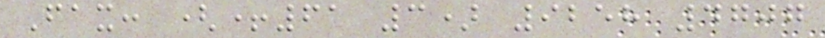Fax: (+61 3) 9258 4707
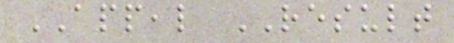APPEAL RESULT
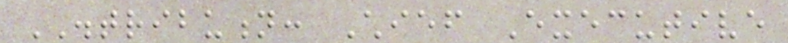DISTRIBUTION: Chief Executive
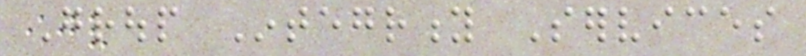Group Integrity Services
